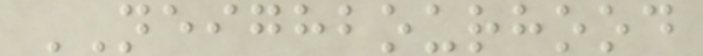NEIGHBOURHOOD
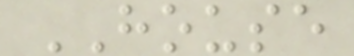HOUSE
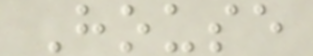House
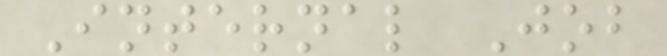Internal Job
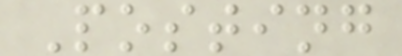Posting
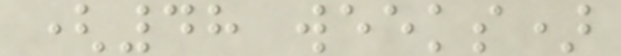(48 weeks)
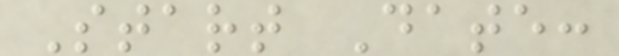Start Date:
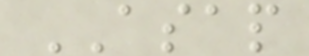ASAP
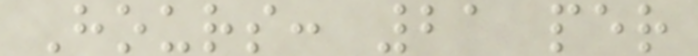Hours: 21 per
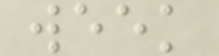week
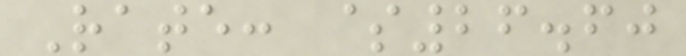Rate: $26.60
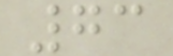73
